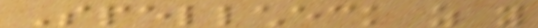Spellcheck as you
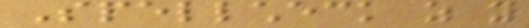Spellcheck as you
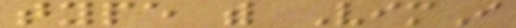type with VimI
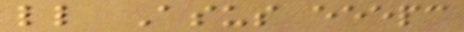little Asus eeepc
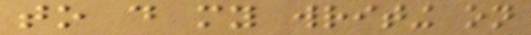to do my writing on
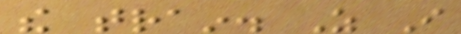the train. As I
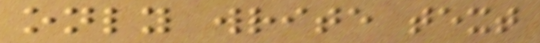only write text
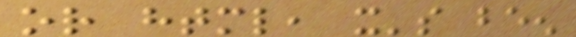or html, it's been
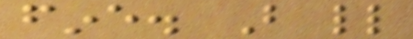fine. But little
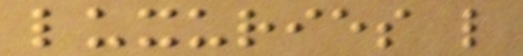luxuries like
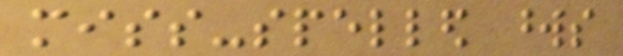miss-spelled words
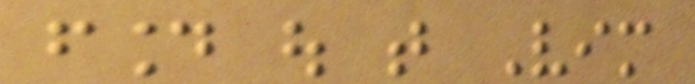found out that Vim
